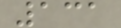131
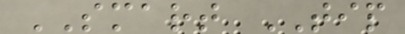SMART TIP
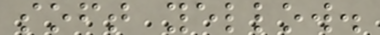soft yellow.
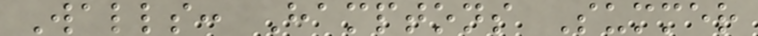Walls: Hamptons Summer
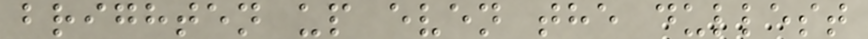brighten up even the dullest
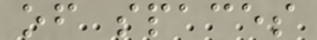of spaces
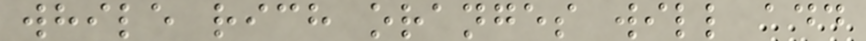while rich oranges will add
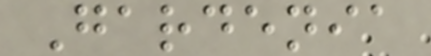Gardenia
